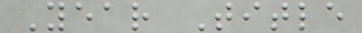Year Title
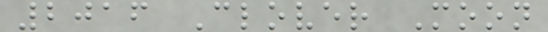2016 Clover Moon
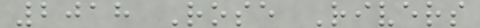2018 Rose Rivers
